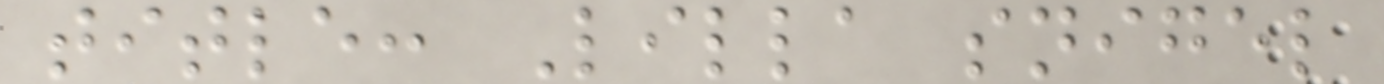title: Lilla snigel
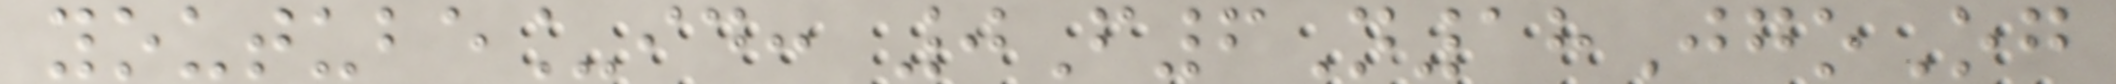youtube_id: 0F6N18JgoOg
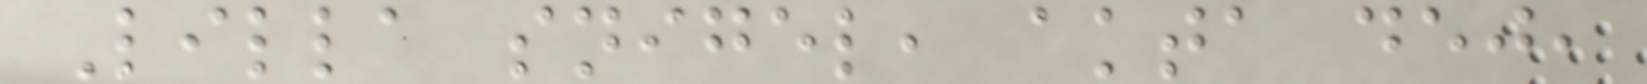Lilla snigel, akta dej,
